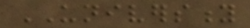UNIVERSITY
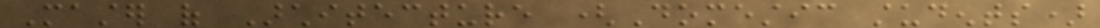Master of Architecture (Domestic students)
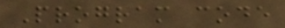Program code
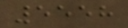5558
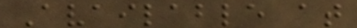Available at
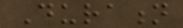Duration
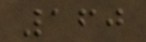160
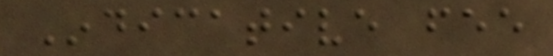Indicative fee
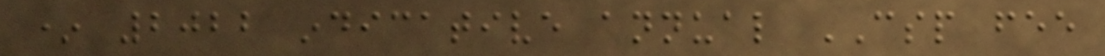* 2022 indicative annual CSP fee
